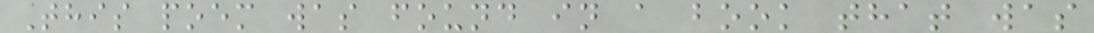This poem was found in a book that was
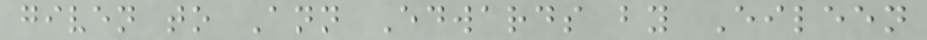given to Ann Edwards by Eileen
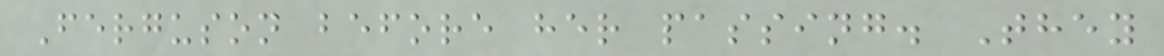Ferguson before her passing. They
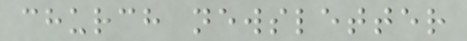church newsletter
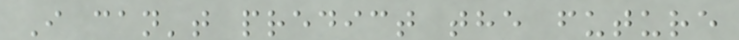I can't predict the future
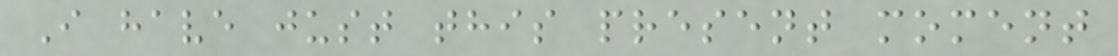I have just this present moment
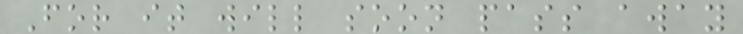For it will soon pass away
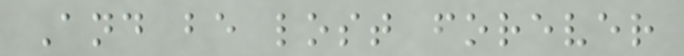And be lost forever
